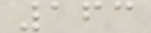163
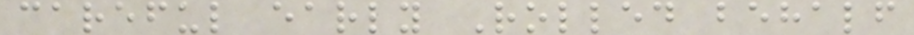careful early Rolled behalf
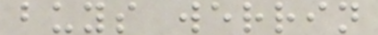buys werrin
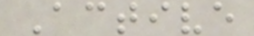Active
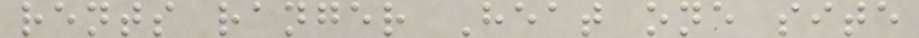rents ranger Heat one site
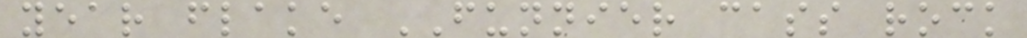year flake FUNNIER cass rock
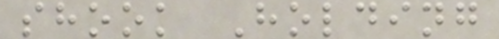shook Holding
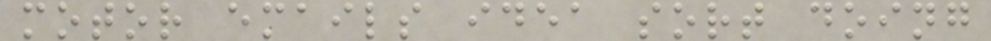motor emails idea sort doing
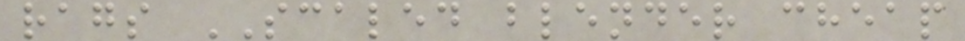rags SCALED blender cheap
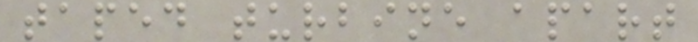taped turbine apart
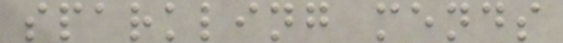sparkling mends
